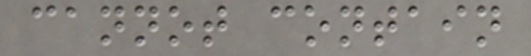cannot contain
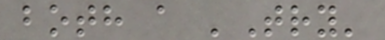both a 'Try'
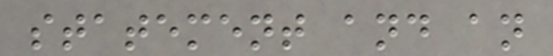statement and an
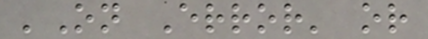'On Error' or
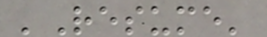'Resume'
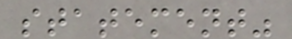statement"
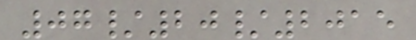07/20/2015
